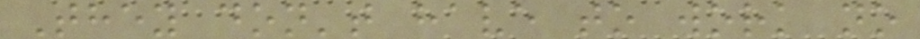They don't have to work no
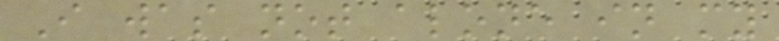I was not alone in my
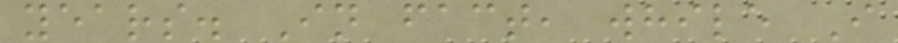years. In fact, while I
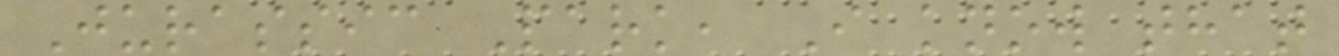Jurassic Park, I know that
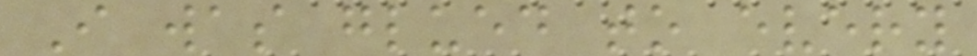I was glued to every
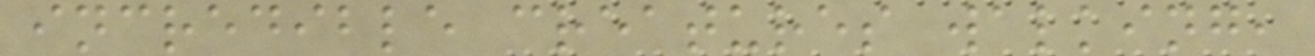incredible creatures walking,
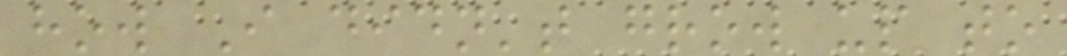how I didn't grow up to
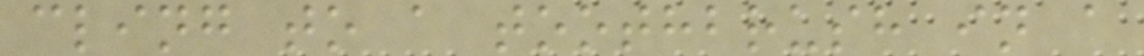cling to a toothbrush in a
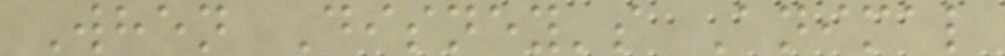When Disney's Animal
